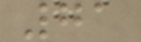71
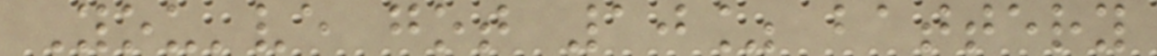You've got 10% battery
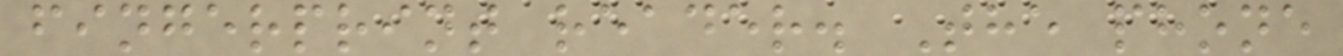fingerprint reader. The phone
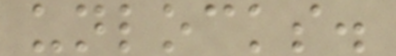unlocks.
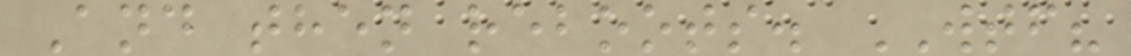And then reboots. WTF?
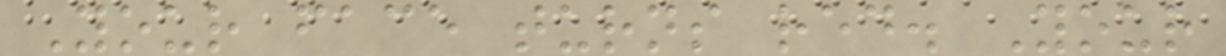Your face turns red. Your
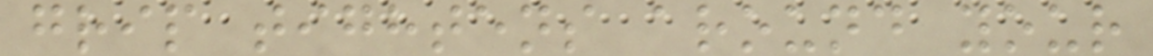grip tightens around your
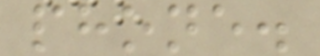phone.
